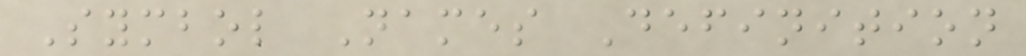Symbol Names Definition
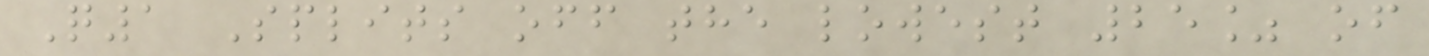Q1 Splits off the lowest 25% of
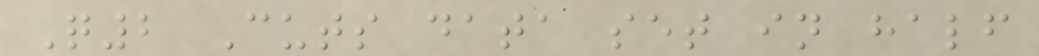Q2 Cuts data set in half
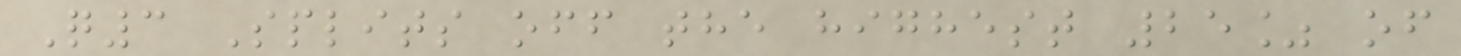Q3 Splits off the highest 25% of
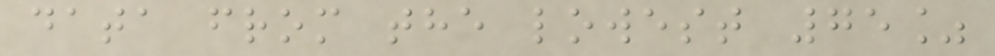data from the lowest 75%
